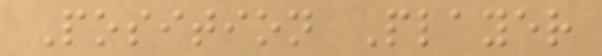Position Player
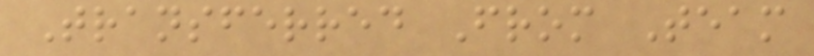Transferred From Team
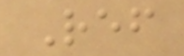Ref
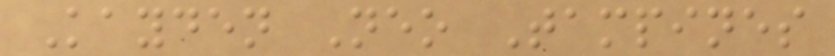Kayden Neo Tampines
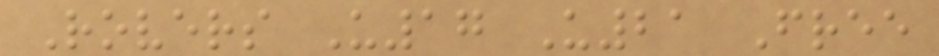Rovers U17 U21 Free
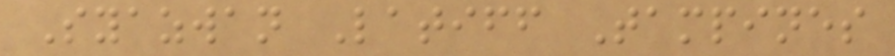Syazwan Latiff Tampines
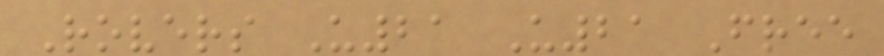Rovers U21 U21 Free
